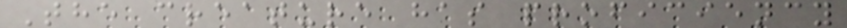The creature has proficiency
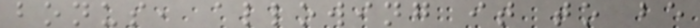bonus, allowing it to be
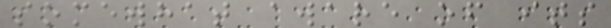somewhat aware of its
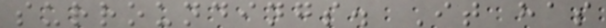surroundings. It has
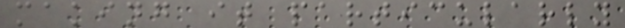making it particularly
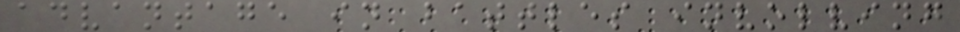advantage in battles involving
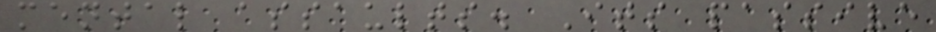mental assaults. Its passive
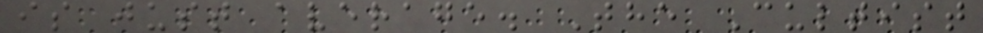is just average. The Cultist
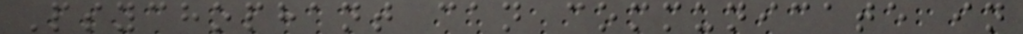Psychophant can communicate in
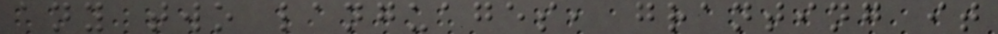any two languages, granting it
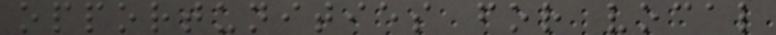opportunities for vocal
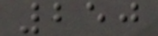250
